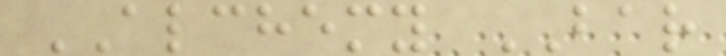ALCHEMY BAR
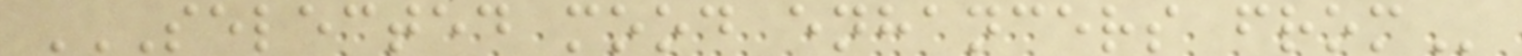SELECTED MOOD ENHANCERS FROM
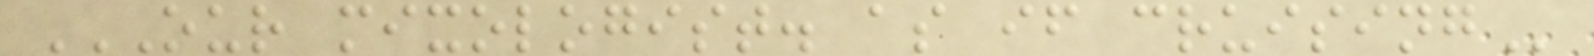OUR MIXOLOGIST. AS IF CRUISING
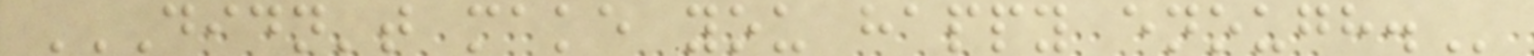DIDN'T MAKE YOU HAPPY ENOUGH.
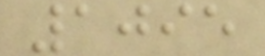1095
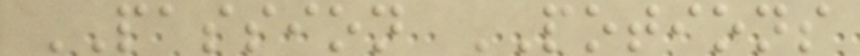PASSION POTIONS
